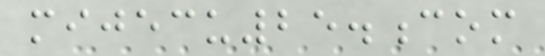mijecu25.com
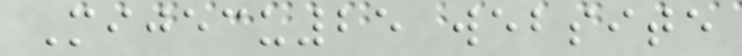Mijecu25 website
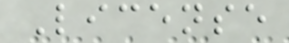License
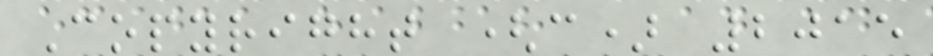Copyright (c) 2015
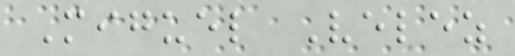Miguel Velez
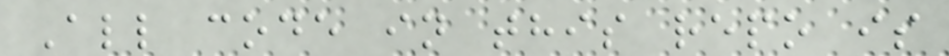All code in this repo is
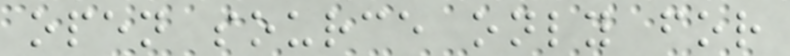open source only for
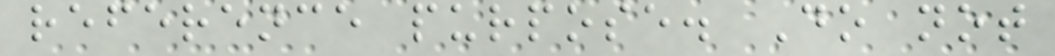reference purpose. Do not
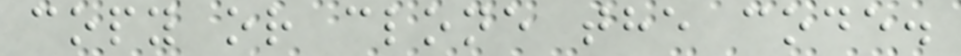copy or clone the code.
